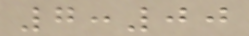7:00
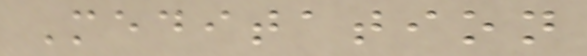Meditation
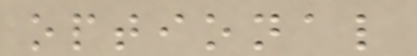optional
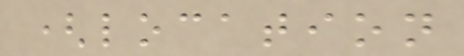(location
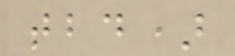tbd)
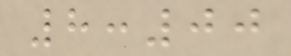8:00
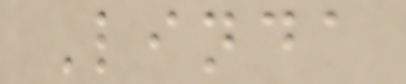Linda
